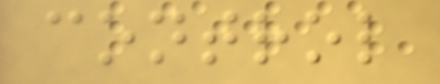control
